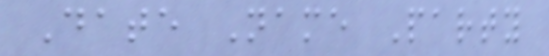Date Name Party
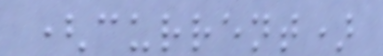(current)
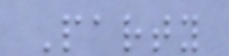Party
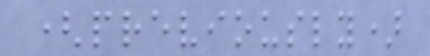(previously)
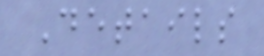Details
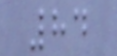84
